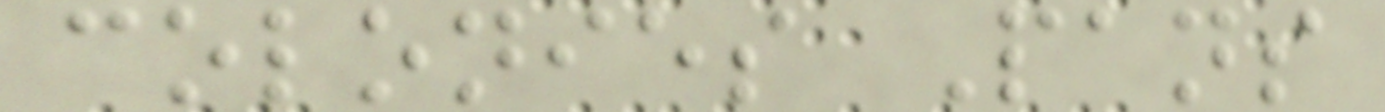colonies Pans
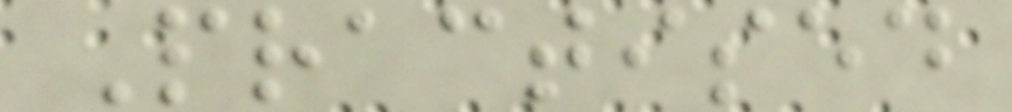Practised
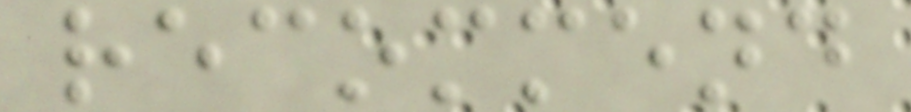recommend
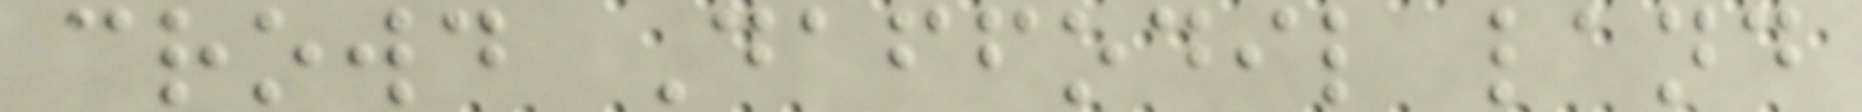crowd Daffodil land
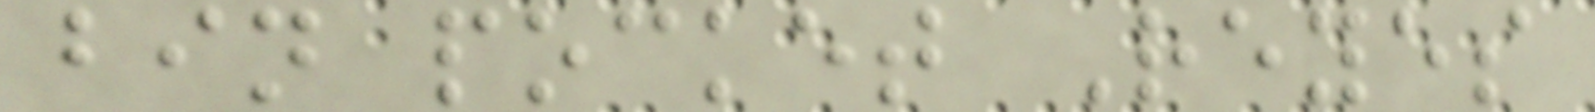bin pocket Reyes
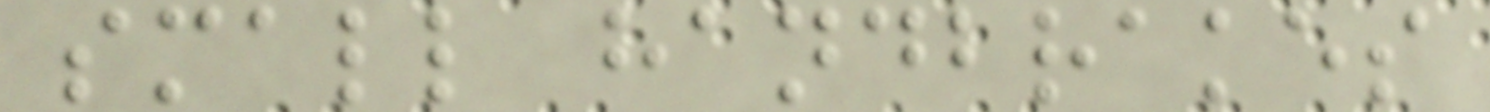small handbrakes
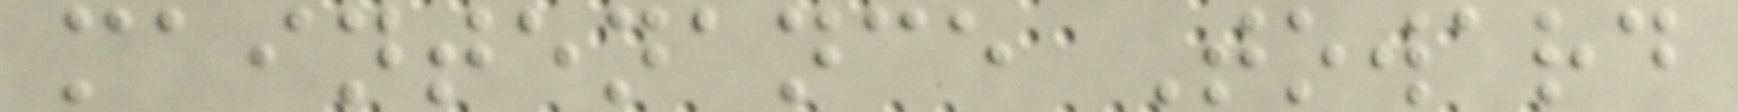maintenance Toward
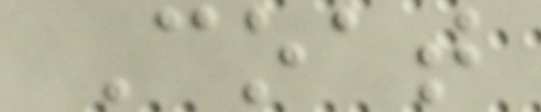Coat
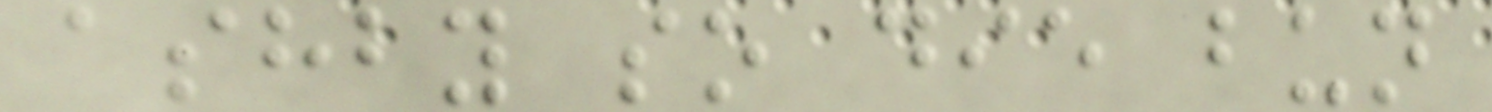ashby so die bun
